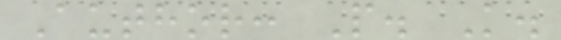Author: P. K.
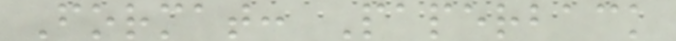Format: Paperback
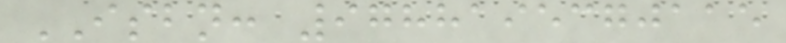ISBN: 9788195370115
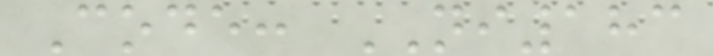Code: NI183
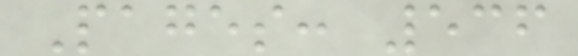Pages: 536
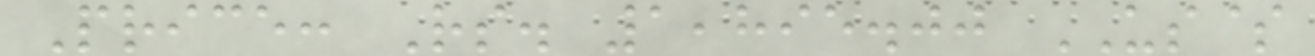Price: Rs. 1,895.00 US$
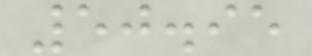50.95
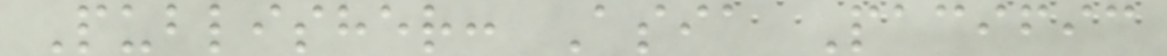Publisher: Asia Pacific
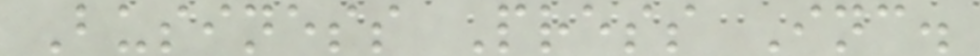Business Press Inc.
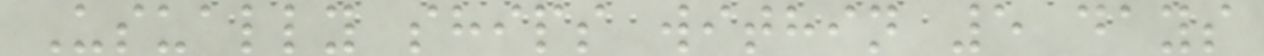Usually ships within 5 days
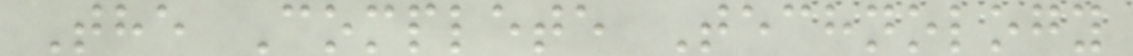The Complete Technology
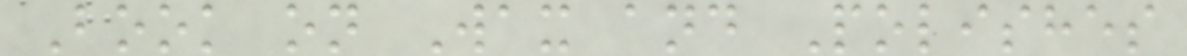Book on Wax and Polishes
